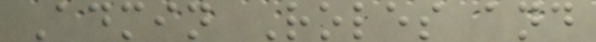Admin Roles and
